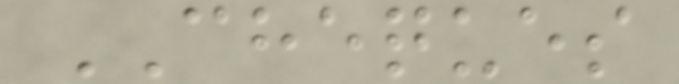CHEQUES
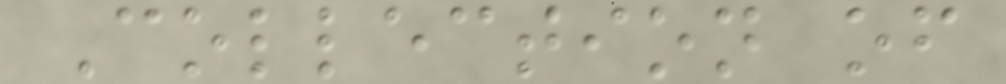Collection of
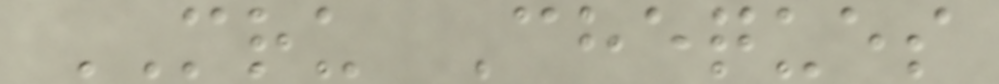MRU Cheques
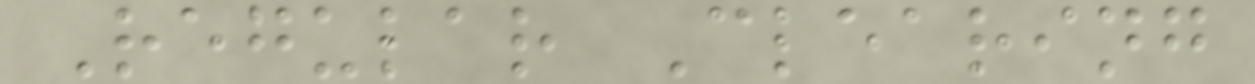Regular Clearing
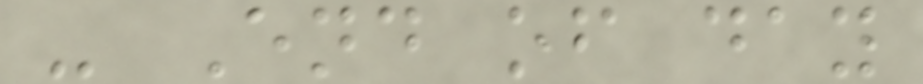- End of day
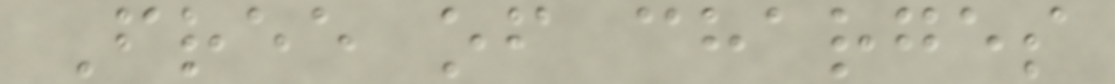Free of charges
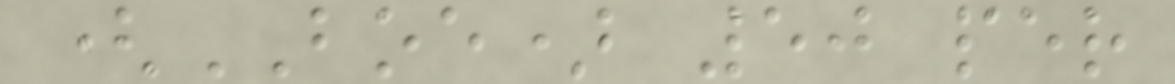(BOE) 50 per
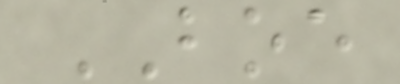BOE
